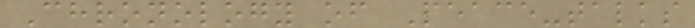Chronology of Peace-talks
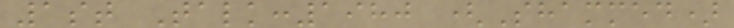1st Talk:1980 (Shammed)
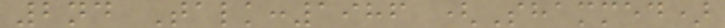2nd Talk:1986 (Shammed)
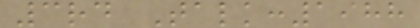3rd Talk:1988
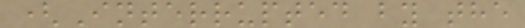(Interrupted by the
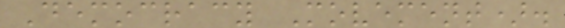Democracy Movement).
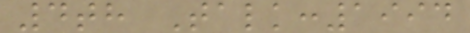4th Talk:1994
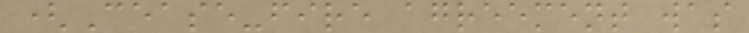(Cease-fire agreement was
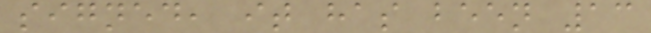signed, it has been 13
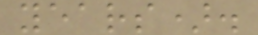years).
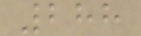288
